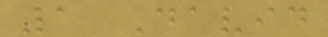1 David
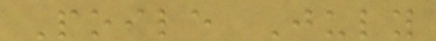Poile July
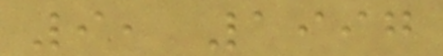9, 1997
